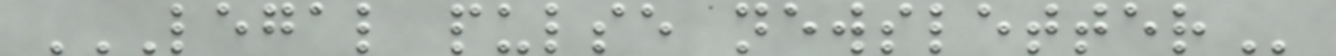LEGAL PULSE NEWSLETTER
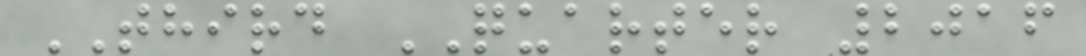THIRD QUARTER 2016
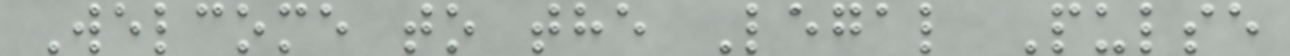Welcome to the Legal Pulse
